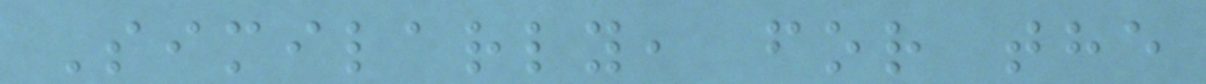Similarly, for the
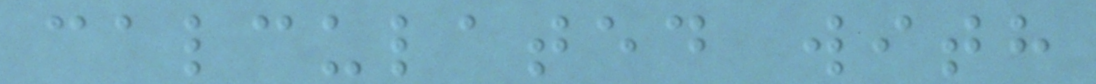calculated with
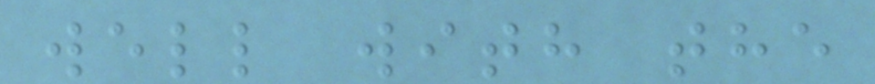well with the
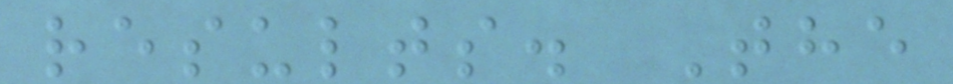results. The
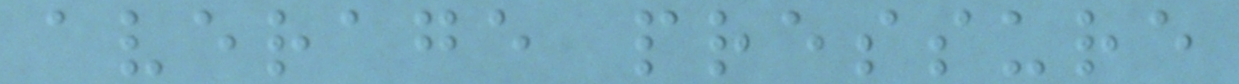average pressure
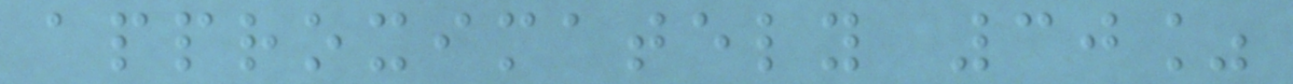approximately 30%
